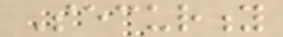Security
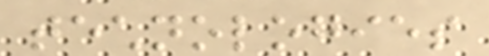technologies
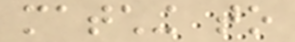matching to
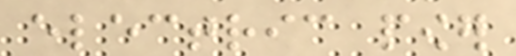electric power
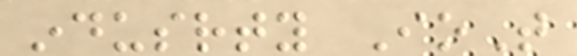indusrty IoT
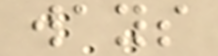ways
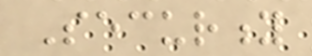Security
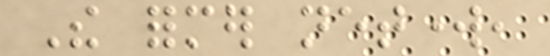The former network,
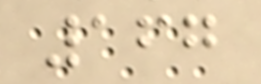167
